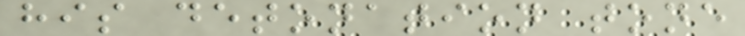his detonation tone
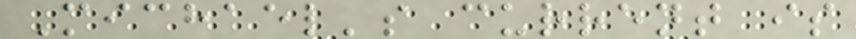Michael's current is
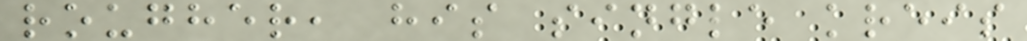rougher, his single kreis
